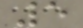5
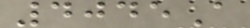4045A
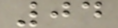04
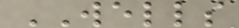WELLS
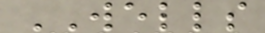WELLS
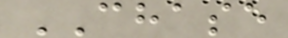CHASE
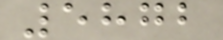5872
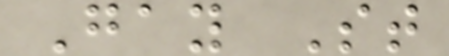Gay St
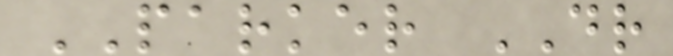PARKER DR
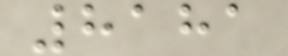8181
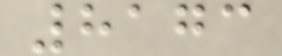8173
